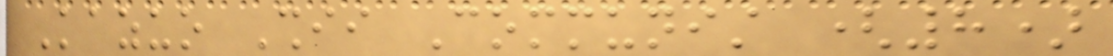Kazuo Shii Communist (8)
